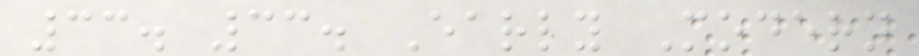33. 33. Early Modern
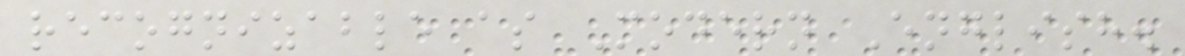recognizable as Modern English.
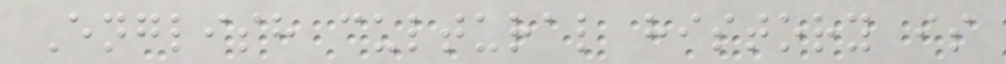English cultural history is
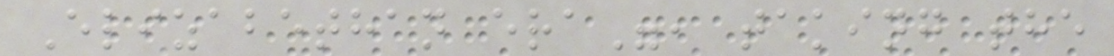Elizabethan era", taking the
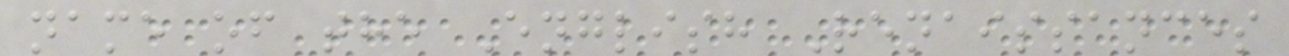name of the English Renaissances
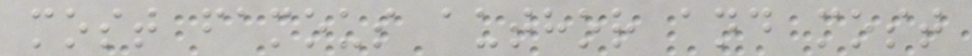most famous author and most
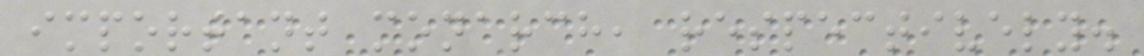important monarch, respectively.
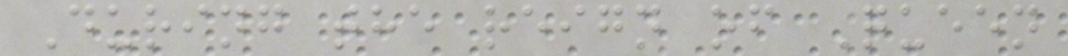During the reign of Queen
